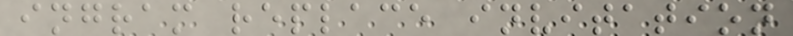ingram replace invitation
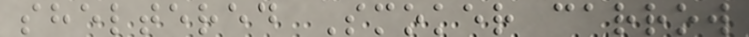sheltered Smoker carrow
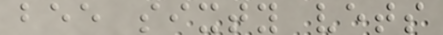bee sixty vets
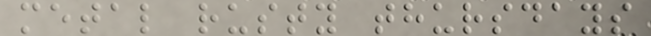metal rusty thursdays
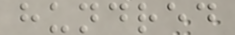hundred
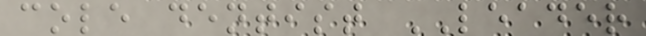cole dentist LEADER
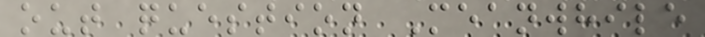out question Meanwhile
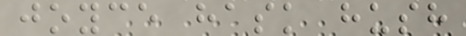joyce hask hush
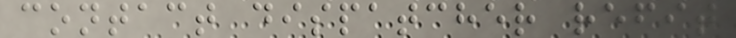contact dispatcher refit
